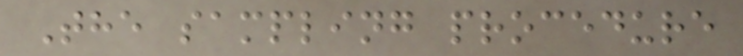The sampling procedure
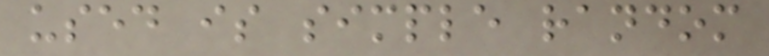used is simple random
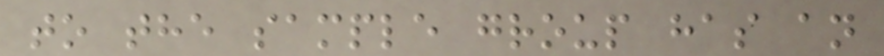to the sample group has an
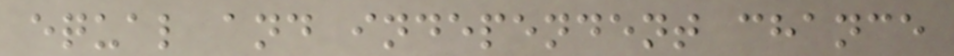equal and independent chance
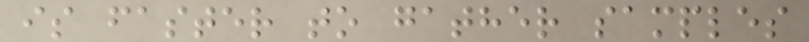is faster to gather samples
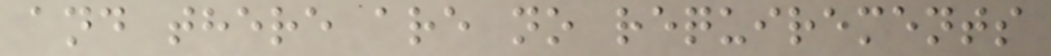and there are no requirements
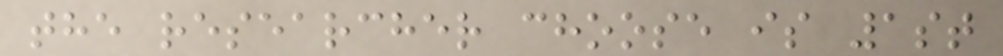the researcher choose is 1st
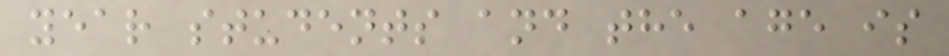year students and the age is
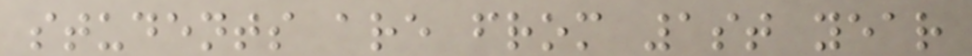students are from 1st year
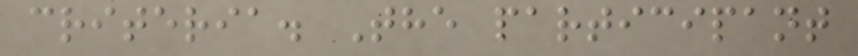criteria. The participant
